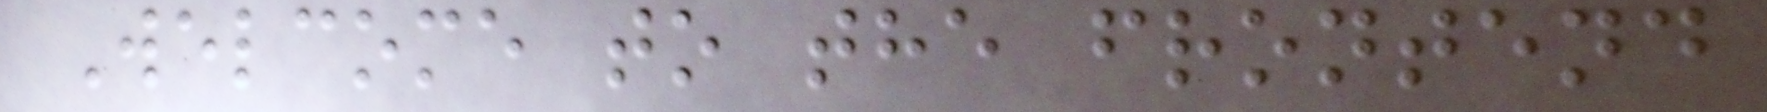Welcome to the frontend
